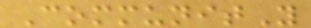CommunitY
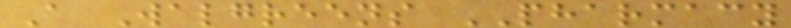A Walgreens PHARMACY
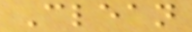Clean
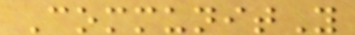CommunitY
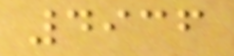4936
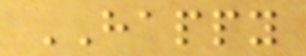HAPPY
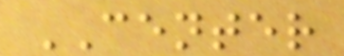CENTER
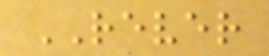REVER
